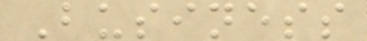Business
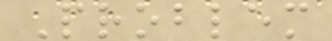Problem
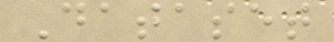Dataset
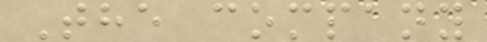The company
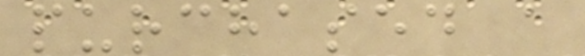purchased a
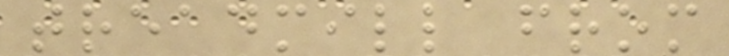treadmill from
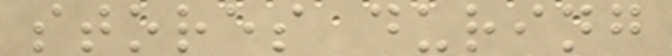stores during
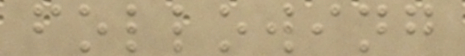following
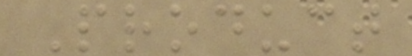Product
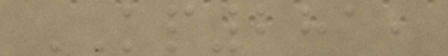KP281,
